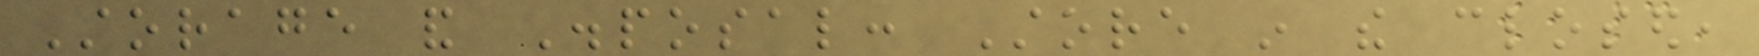Storage and Disposal: Store in the closed,
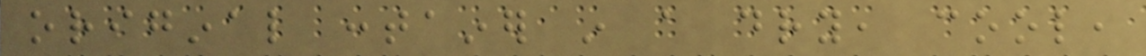original container in a dry, cool,
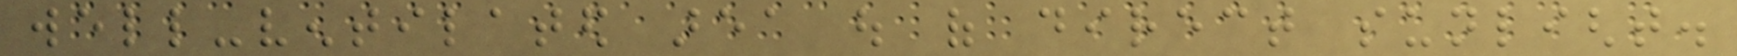well-ventilated area out of direct sunlight.
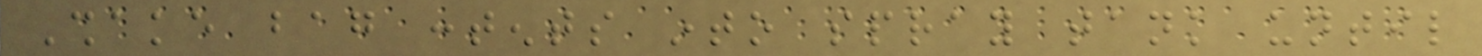Shake bag contents into spray tank until
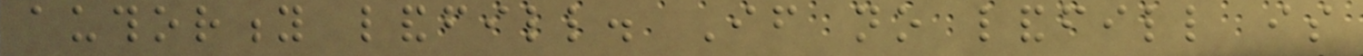authority landfill. If no landfill is
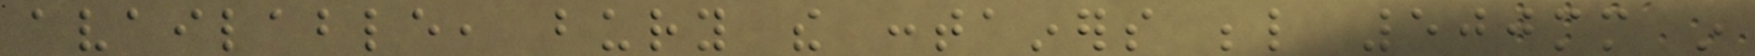available, bury the containers below 500mm in
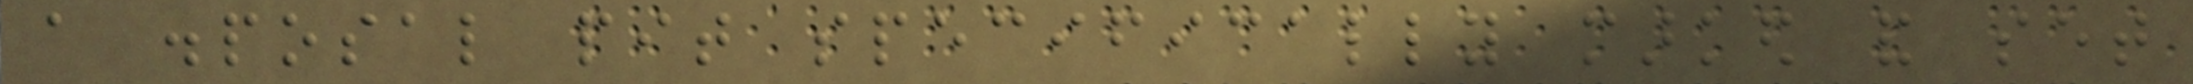a disposal pit specifically marked and set
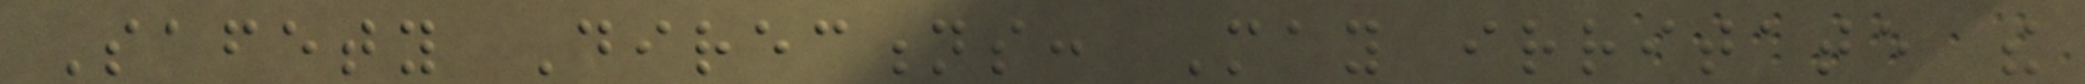Safety Directions: May irritate the
